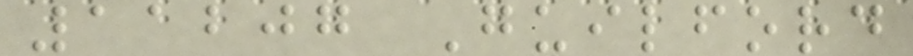11207 Guilford
